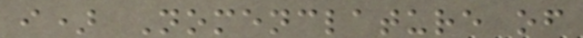i) Nomenclature of
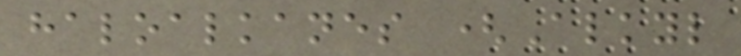haloalkanes (Alkyl
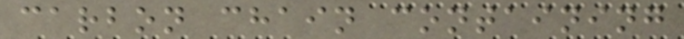carbon chain containing
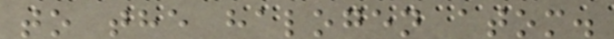to the halogen atom.
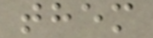them
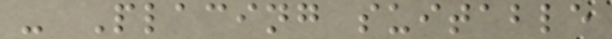- Placing suitable
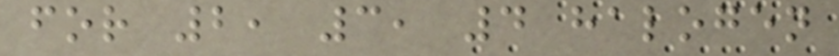for 2, 3, 4 halogen
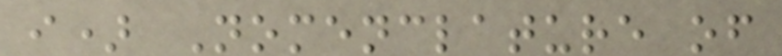i) Nomenclature of
